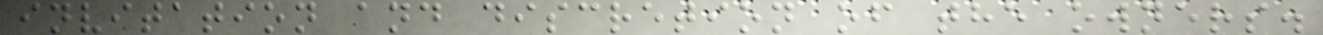invitation and discretion of the owners.
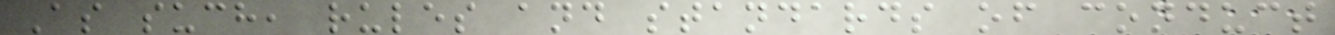As such, rules and standards of conduct
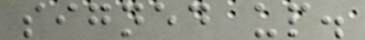signed up.
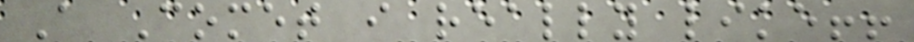A Comet i really like!!
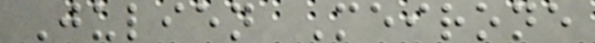Julien Meirone
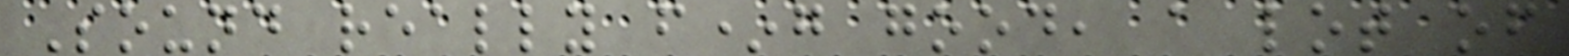Sound really f*g good, a lot of
